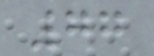77
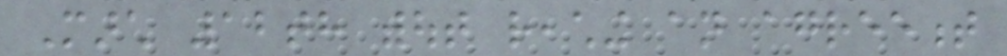March 12th without reaching an agreement
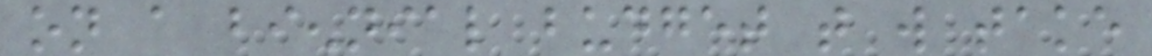on a biennial budget that will take
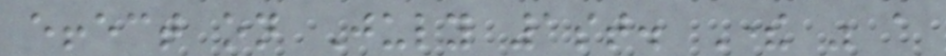effect on July 1st. There was a
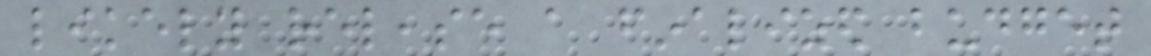likely release a finalized budget
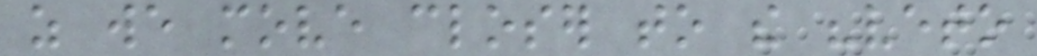as we move closer to the "veto
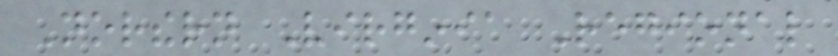Northern Virginia Regional
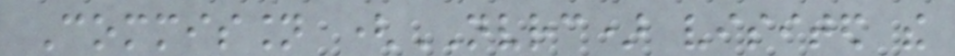Commission (NVRC) visited the
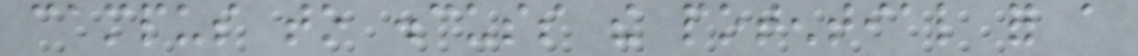campus to discuss the potential for a
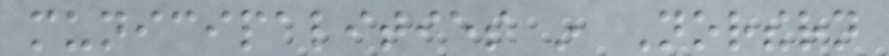municipalities in Northern
